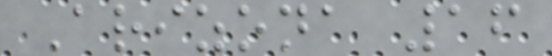Arizona 16
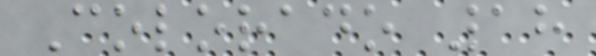Colorado 18
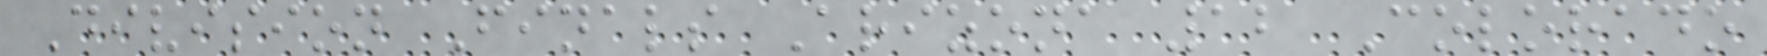Division Finals Arizona 12 Colorado
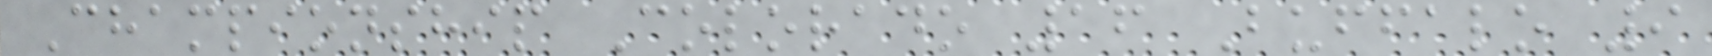Championship Colorado 16 Buffalo 9
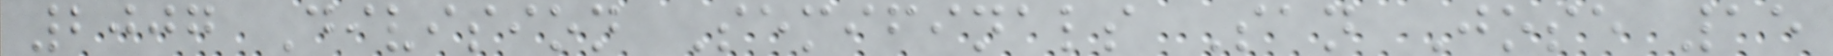2007 Division Semifinals San Jose 15
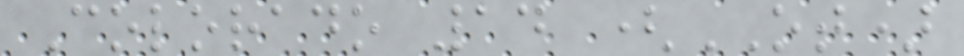Colorado 14 (OT)
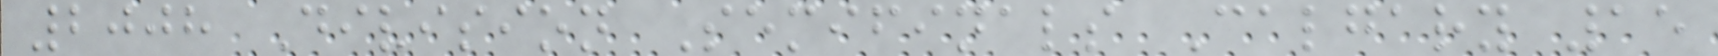2008 Division Semifinals Calgary 15
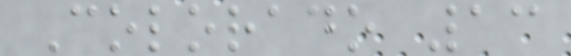Colorado 13
